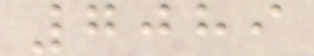7089
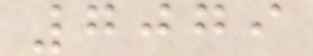7079
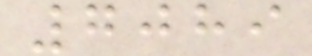7089
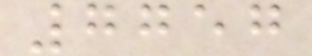7757
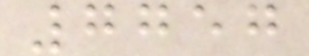7757
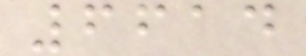6614
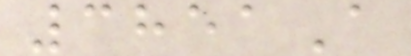3851A
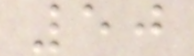50
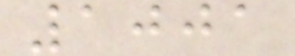1001
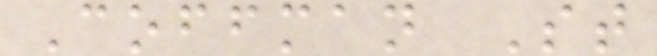Coffman St
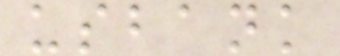usbank
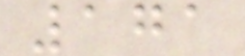171
